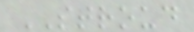STROUD
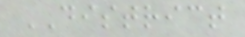DISTRICT
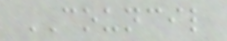COUNCIL
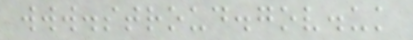www.stroud.gov.uk
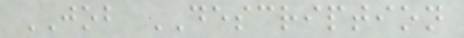JOB DESCRIPTION
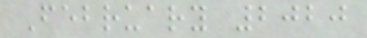February 2020
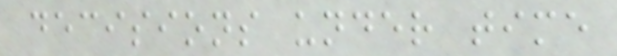decisions under time
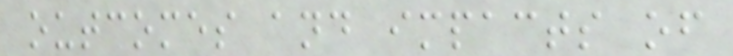outcomes and impacts of
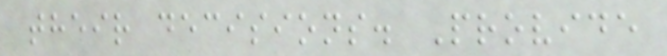their decisions. Provide
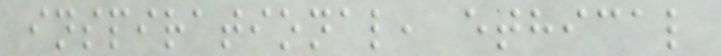inspirational, ethical
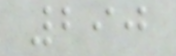290
